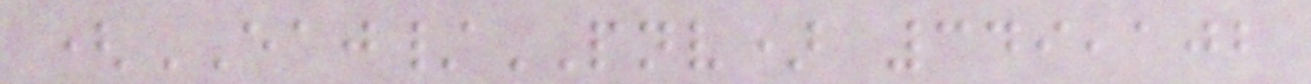(EAJ/PNV) 349,102
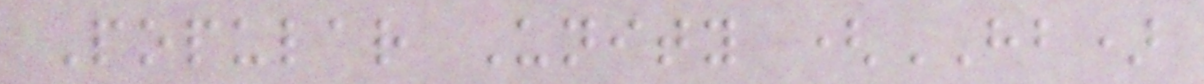Popular Unity (HB)
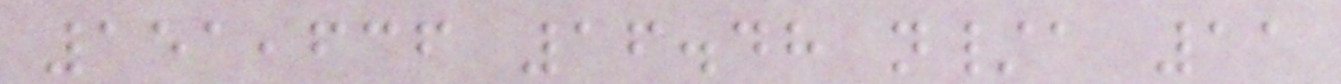151,636 16.48 n/a 11
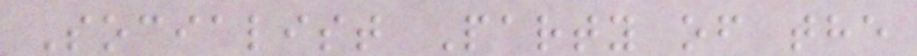Socialist Party of the
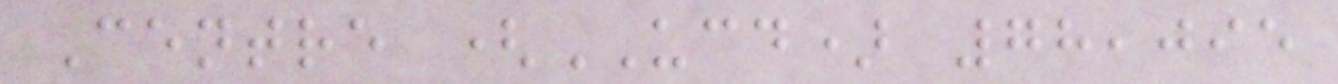Centre (UCD) 78,095
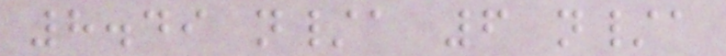8.49 n/a 6 n/a
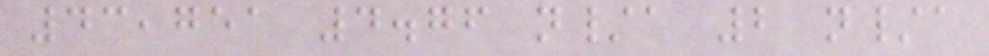43,751 4.76 n/a 2 n/a
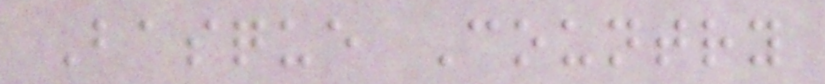Basque Country
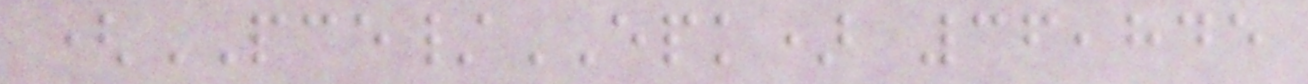(PCE/EPK) 36,845
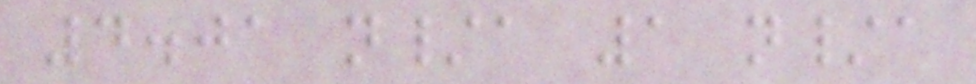4.01 n/a 1 n/a
